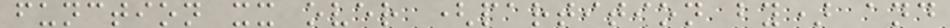function xx over (partition by) and
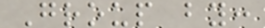Group by:
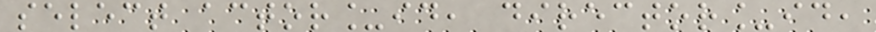select actor_id, director_id,
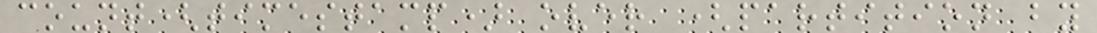count(timestamp) over (partition by
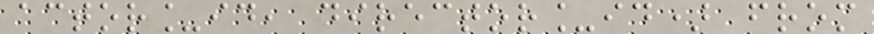actor_id, director_id) from
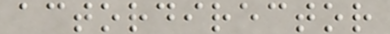actordirector
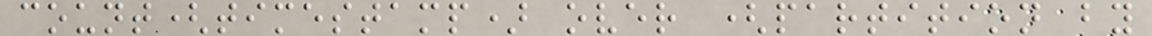count(timestamp) over (partition by
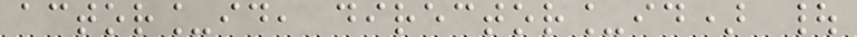actor_id, director_id) |
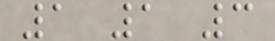1 1 3
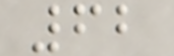62
